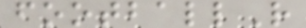footballR
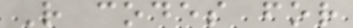R codes for
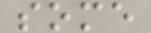some
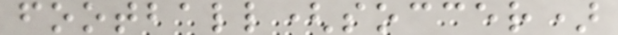football(soccer)
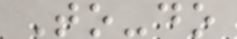To-do
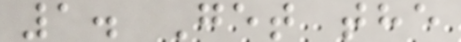1. Get the
